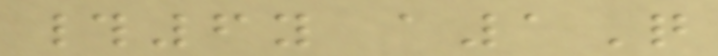#6y a1Q
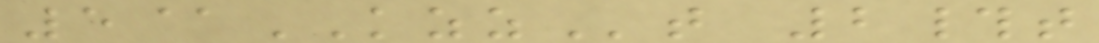5@KZZt 2#t
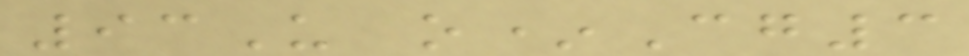93U o*Cg3
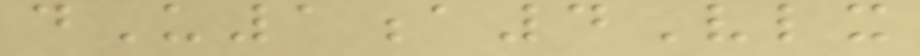dU1a4Vlx
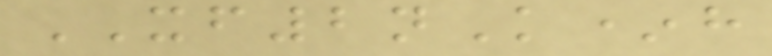XF2nK*h
